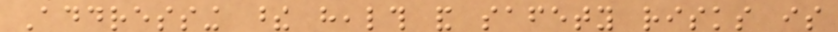Addressing these health and safety risks is
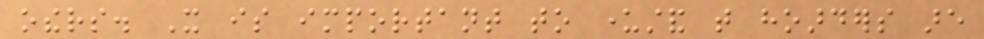others. It is important to understand that hoarders are
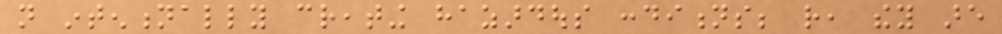not intentionally creating hazardous conditions; rather, they are
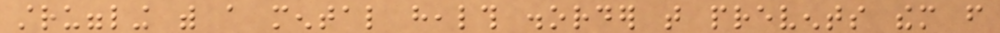struggling with a mental health disorder that prevents them from
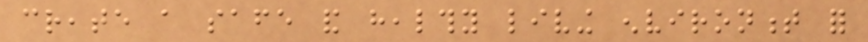create a safe and healthy living environment for
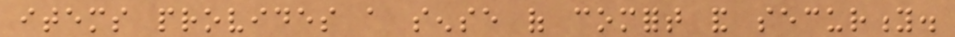items provides a sense of comfort and security.
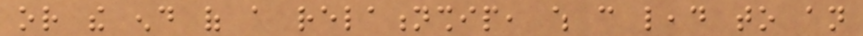or the end of a relationship, which can lead to an
